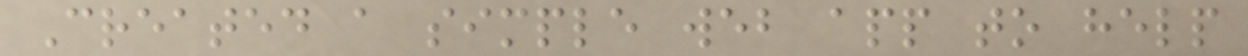Created a simple web app to help
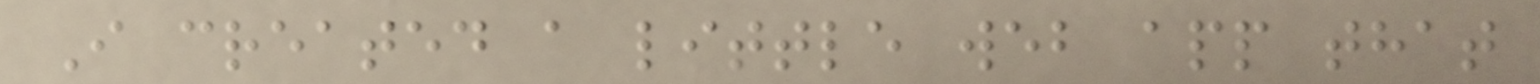I created a little web app that
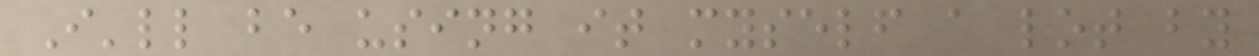I'll be using it myself a lot by
